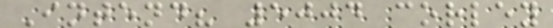Intend? 5004 corley
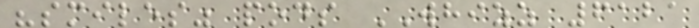"smiles" pods WHIZZ 6121
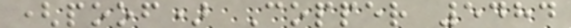(poof) Copper 5484
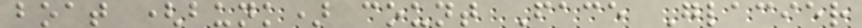boat (bunk) count Face Glacier
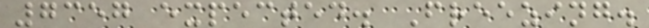7357 expected. Freezing.
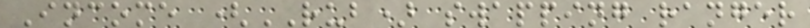Income (RUB) swapping ranger
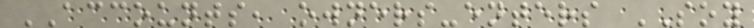ACCOUNTS, owners-enters SOY
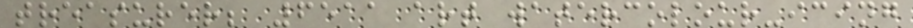treasurer; 6511 art watercolour-icing
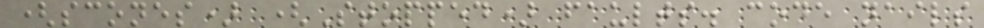(scones) (Stopped) faults. code nails
